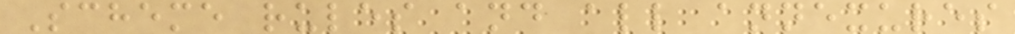Scheme rules and all annexures
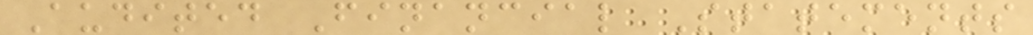Audited Financial Statements
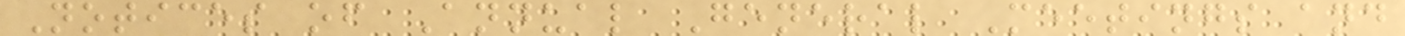Notices of Annual General Meetings and
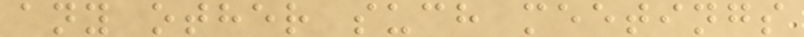any other such meetings
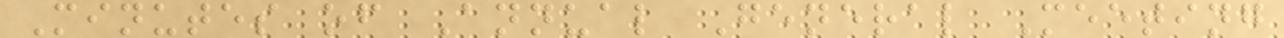Minutes of Annual General Meeting
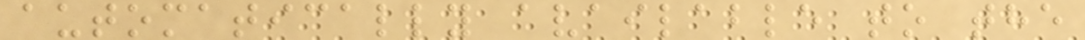automatically available to the
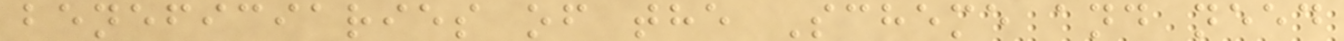beneficiaries of the Scheme and need
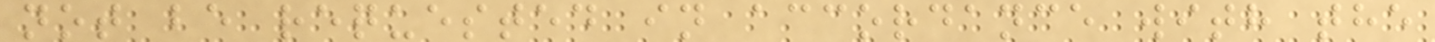not be requested in accordance with the
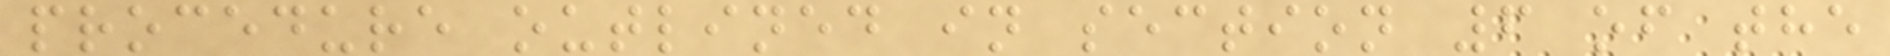procedure outlined in section 6 of the
